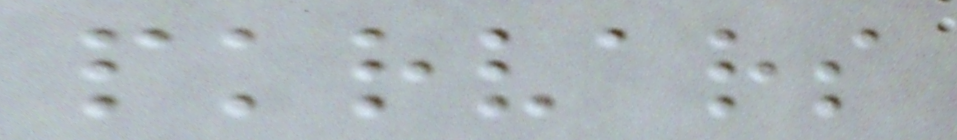pkrvars
